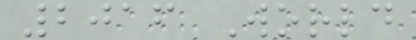2016 World
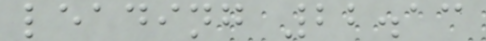leading 22.13
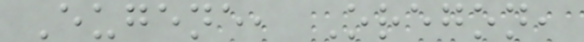Eugene, Oregon,
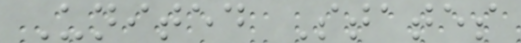United States
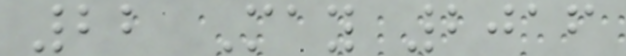22 May 2016
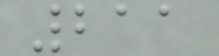211
